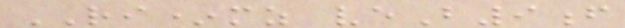RI*mz veB9f
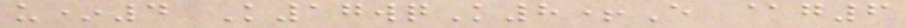u*4 K17wqK8+E @g6
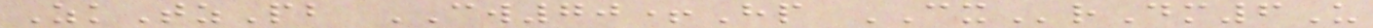ZkTzPb CW70+Hp CXrDm6U
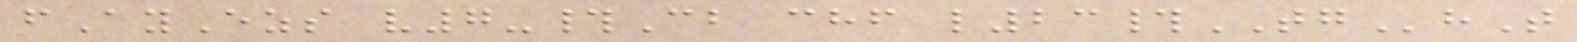fAyEzs v7-#Cb chf l23#TGhT
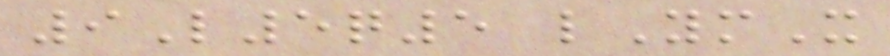9L5q5 lYmX
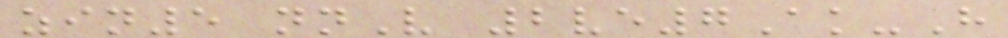zin5 nnV 2ve7Ak-H
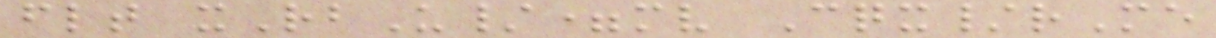flt xRbU/=mv Cqx/rMe
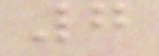7
